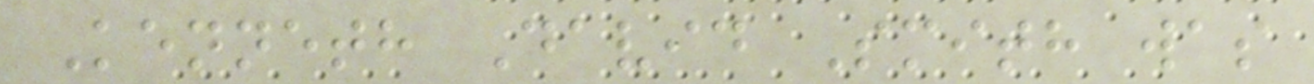Kenneth David Smith was
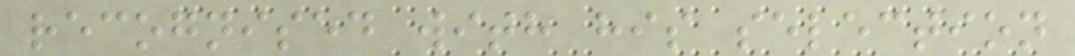recognised with his selection
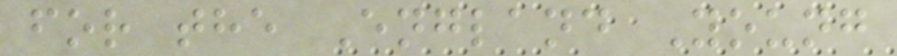for the England Young
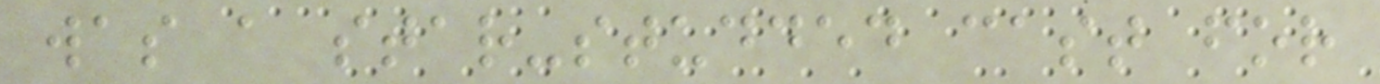was a star-studded cast for
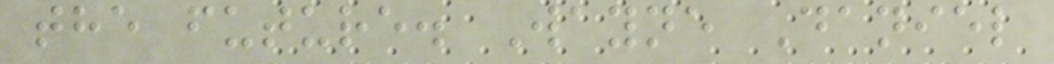the future. Wayne Daniel
